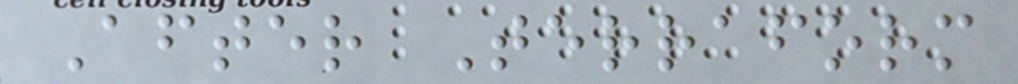After Terraform
